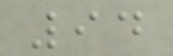94
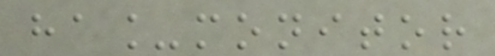ha_monitor
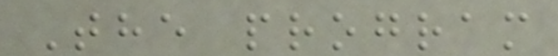The program
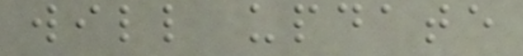will update
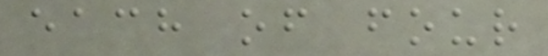each of four
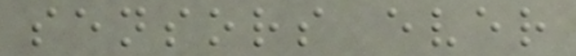sensors ever
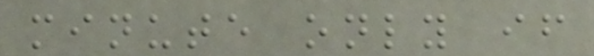minute only if
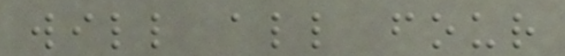will all four
